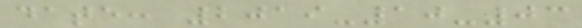date: 2019-10-03
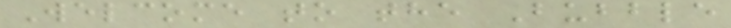Welcome to the Bubble
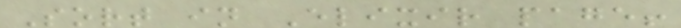Sort in Elixir page!
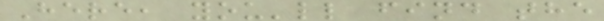Here, you'll find the
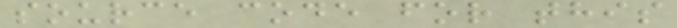source code for this
